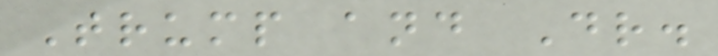Trump and Dr.
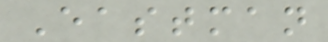Eastman
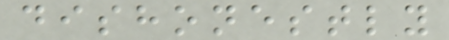dishonestly
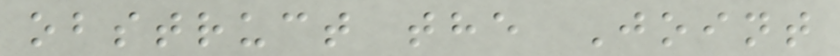obstruct the Joint
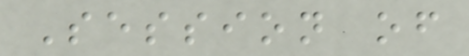Session of
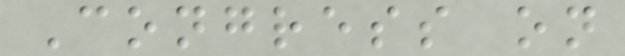Congress on
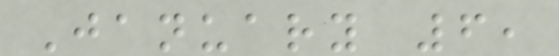January 6,
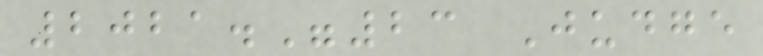2021."23 Judge
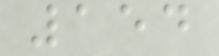154
